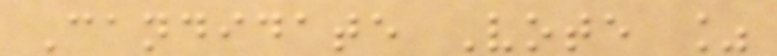Candidate Vote %
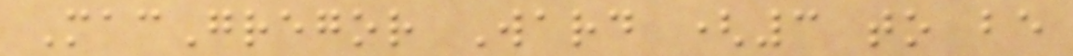MacGregor Ward (3 to be
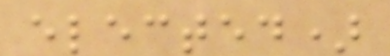elected)
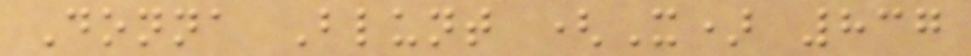Donna Blunt (X) 837
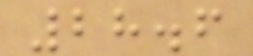28.6
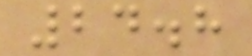24.8
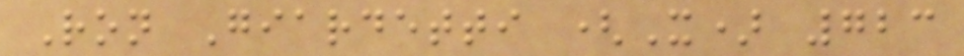Ron Giardetti (X) 723
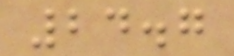24.7
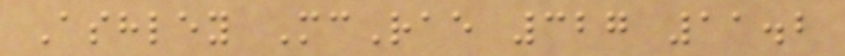Ashley McRae 327 11.2
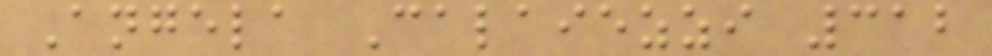Angela Calaiezzi 312
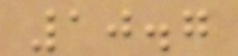10.7
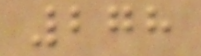278
